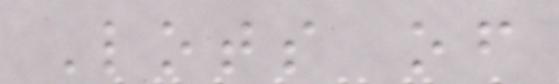Lots of
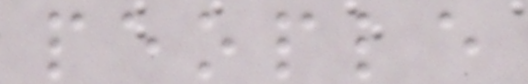people
